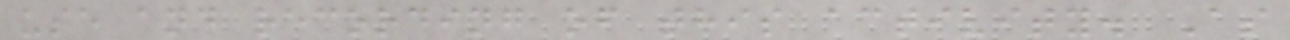use and recording of this activity. As
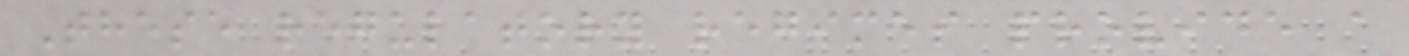These regulatory regimes provide a
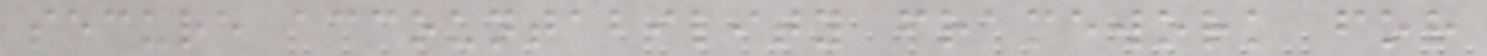secure accountability framework for
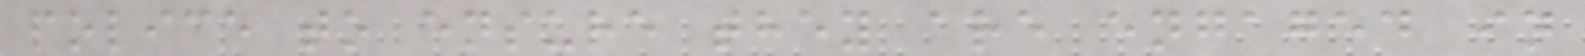police to ensure they are engaged in
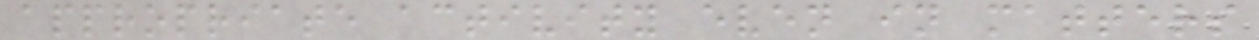appropriate activity even in matters
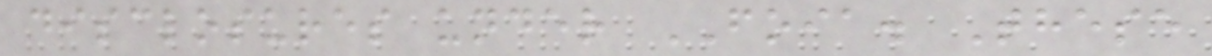disclosures under FOIA. These
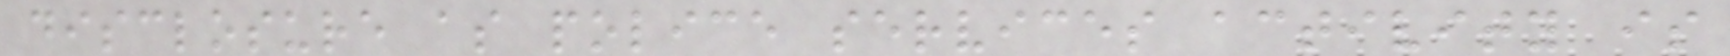disclosure as police services activity is
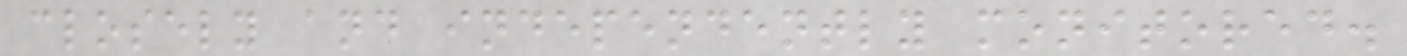closely and independently monitored.
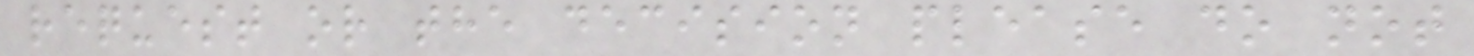request or the decision please do not
